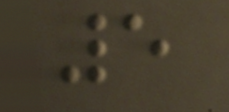5
